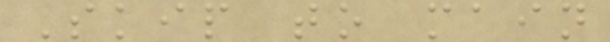Skip to main
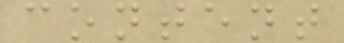content
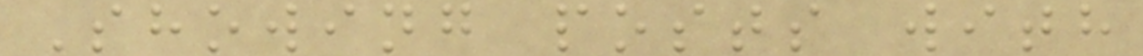Showing posts with
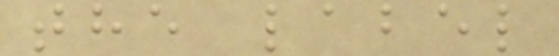the label
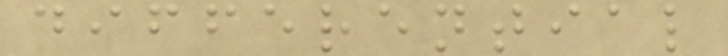differential
